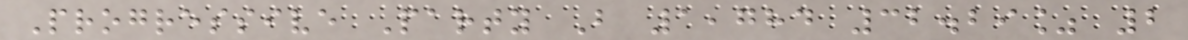Progressive Party B 1,784 32.29% 2
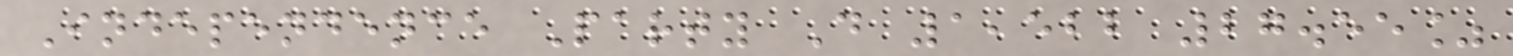Independence Party D 1,522 27.55%
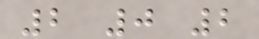2 0 2
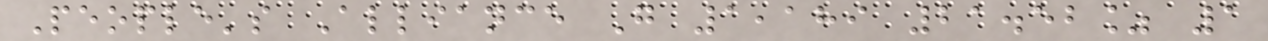People's Alliance G 1,189 21.52% 1
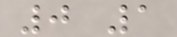0 1
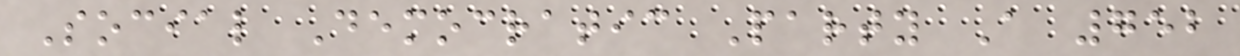Social Democratic Party A 752
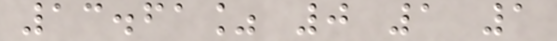13.61% 0 1 1
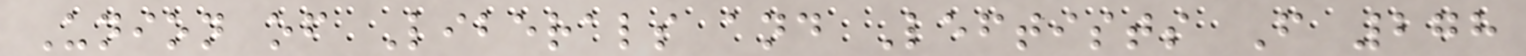Union of Liberals and Leftists F 278
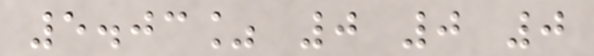5.03% 0 0 0
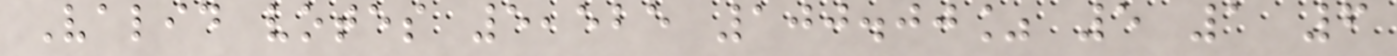Valid votes 5,525 100.00% 5 1 6
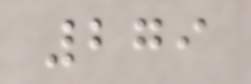279
